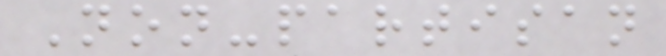Non-partisan
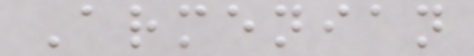Armenian
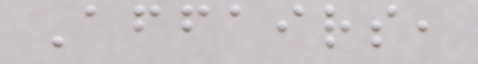Affairs,
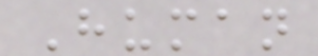Human
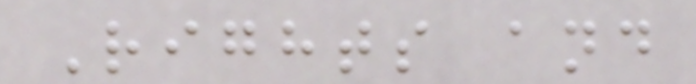Rights and
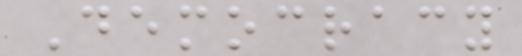Democracy
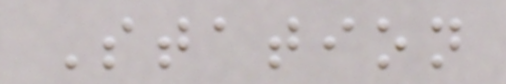Station
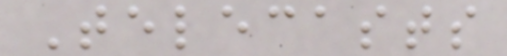Telecasts
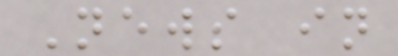News in
